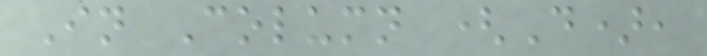In Column (D),
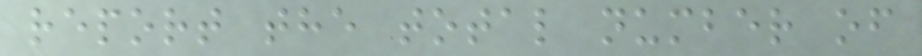report the total number of
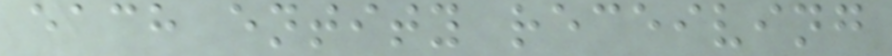each entity receiving
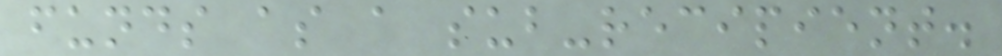funds as a sub-recipient.
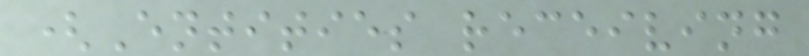(Entities receiving
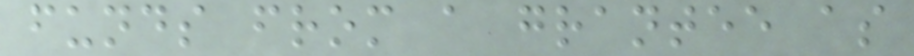funds from a grantee as
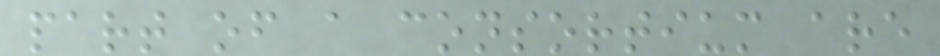part of a consortium are
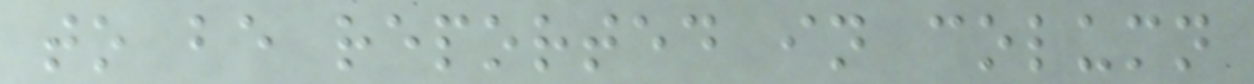to be reported in column
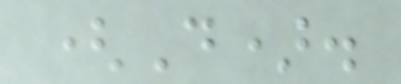(D).
